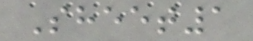Sheet1
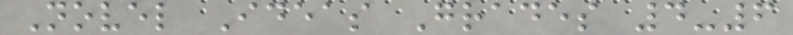Novel Ideas Grades 4-6
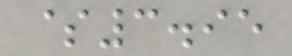$3.95
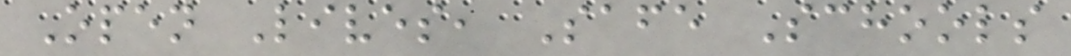Open Lives, Safe Schools
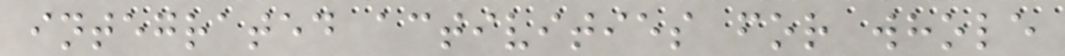integrated activities for whole
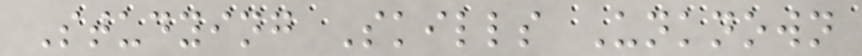Studying Skills Unknown
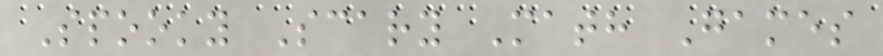Spooky Scary Math Games
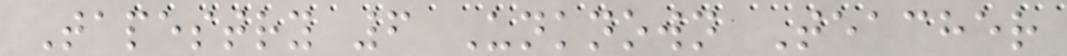Tapestry 6 Unknown Teacher
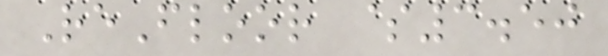ReFloor $3.50
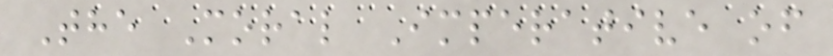The Moral Imperative of
